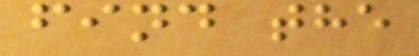find the
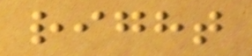right
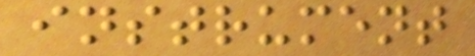instrument
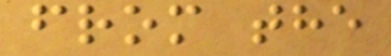from the
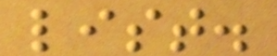list.
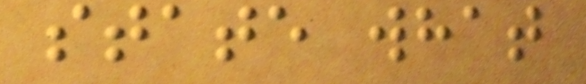state what
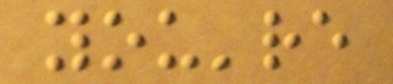you're
